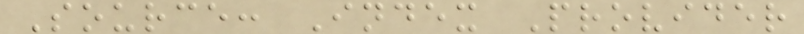Source: Index Provider
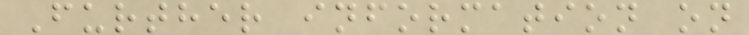Further information on
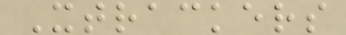Xtrackers
